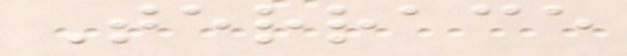Terrace
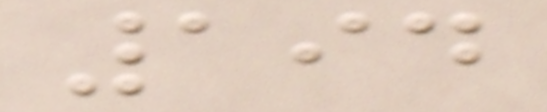194
